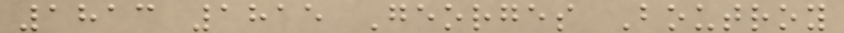1813 1815 Georges Boutroy
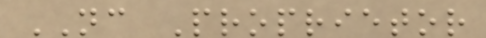NC Proprietor
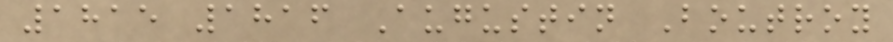1815 1816 Augustin Boutroy
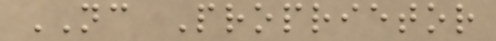NC Proprietor
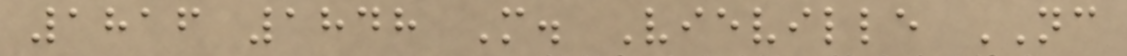1816 1848 M. Vieville NC
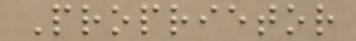Proprietor
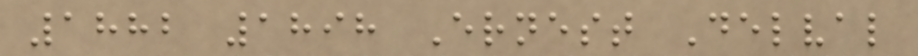1882 1898 Ernest Delval
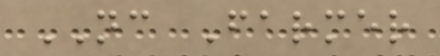NC Farmer
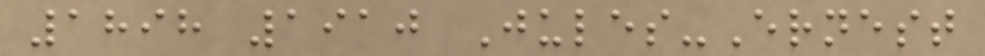1898 1910 Jules-Ernest
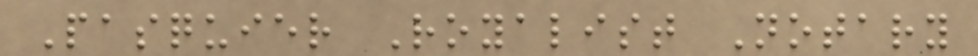Pasquier Royalist Notary
